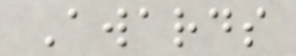Awards
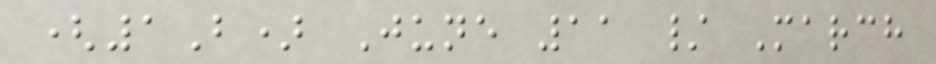(1B) June 11 / March
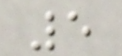5
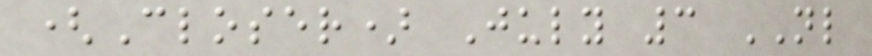(Closer) July 3 NL
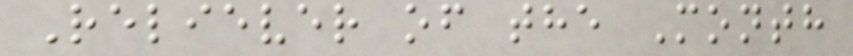Reliever of the Month
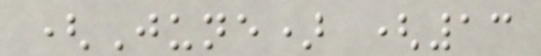(June) (13
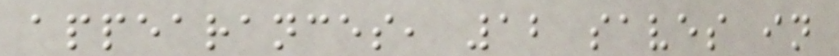appearances, 12 saves in
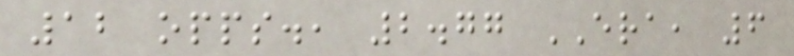12 opps., 2.77 ERA, 6
